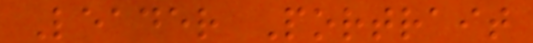Leader Portrait
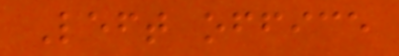Left office
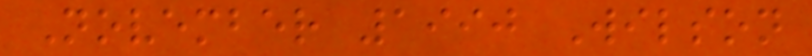November 1990 Wilson
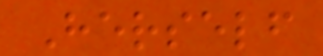Herself
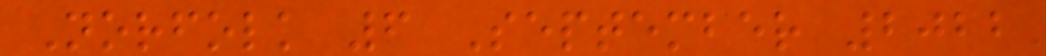Norfolk 6 September 2022
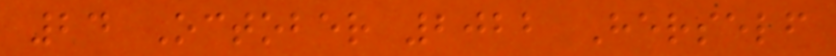24 October 2022 Herself
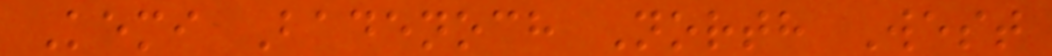Kemi Badenoch North West
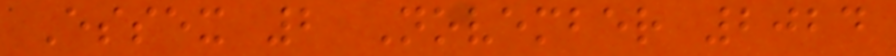Essex 2 November 2024
